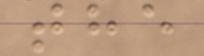the
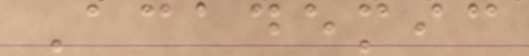Academic
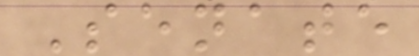Senate
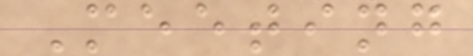Meeting
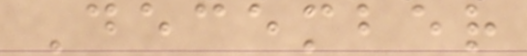December
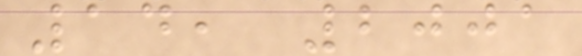14, 2001
